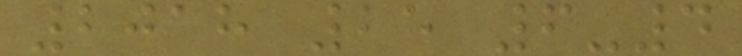2018 25 6-4
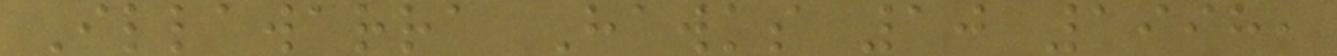Illawarra Hawks 10 1998,
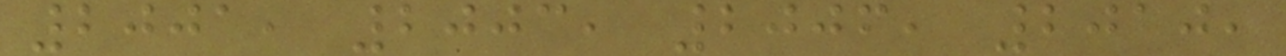2001, 2003, 2006, 2010,
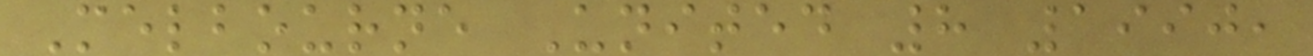Melbourne United 8 1990,
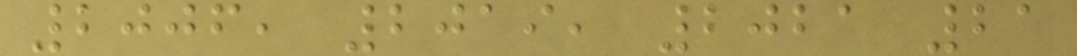2006, 2019, 2021 21
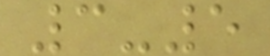3-5
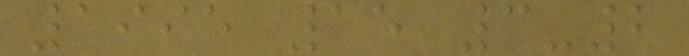1995 15 3-2
